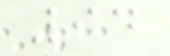94
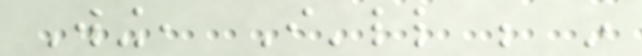Wing, I'll be in
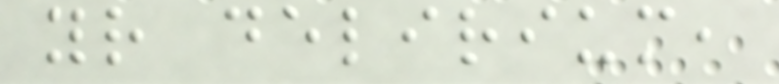your delirium,
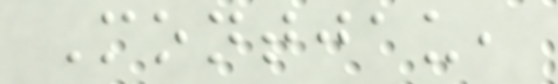Montjau,
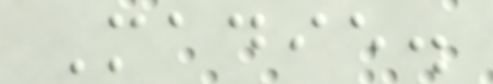Madie.
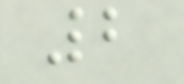2
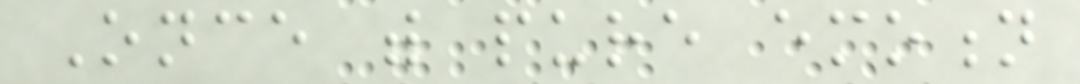Once with pure emotion
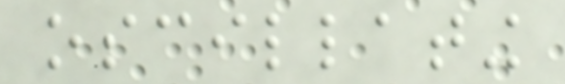oscillating
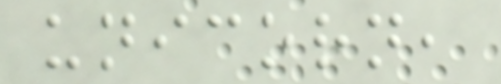unicorn,
